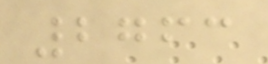2763
